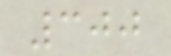300
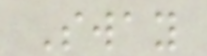Sway
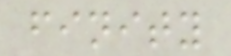finity
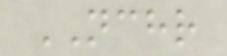NCHR
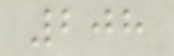208
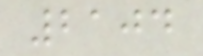2104
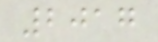2017
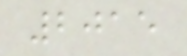2015
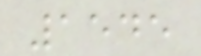1545
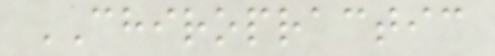CHIROPRACTIC
